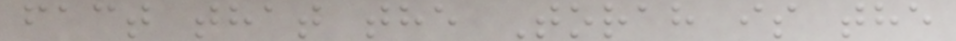fact that the Torah is the
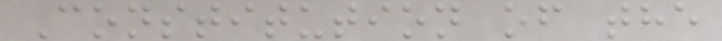Constitution of the
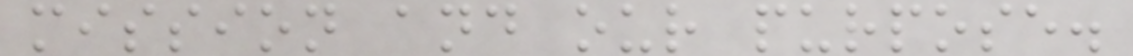mission and our purpose.
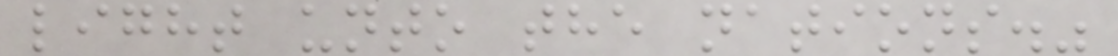light unto the nations."
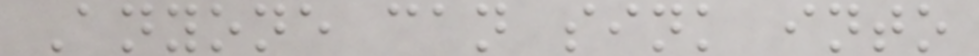Anyone can sink into
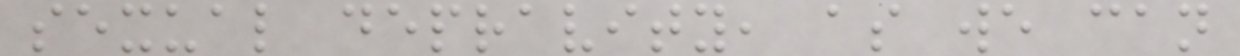sexual depravity, as we can
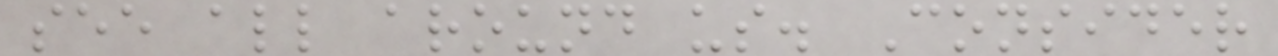see all around us. Consider
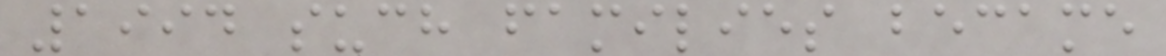1994 such families became
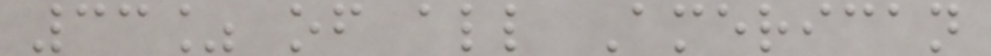33% of all American
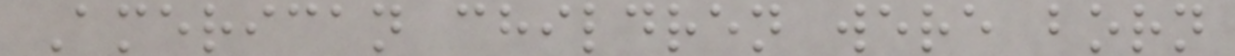American children were born
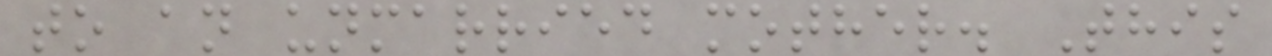to an unmarried mother. This
